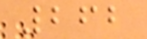262
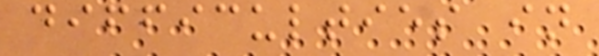difficulties in
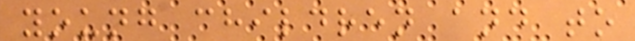young children and to
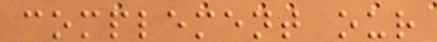complement our
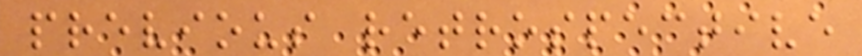previous retrospective
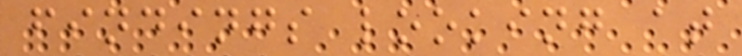findings looking at
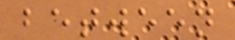between
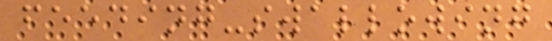feeding-swallowing
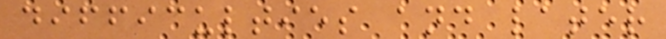difficulties and later
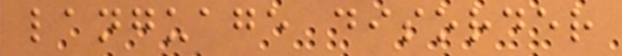language disorder
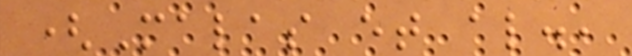(Malas et al.,
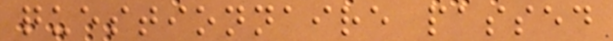questionnaire passed
